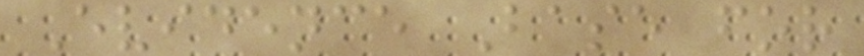Evidence Base for
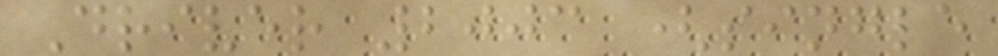Driver 2003 (single
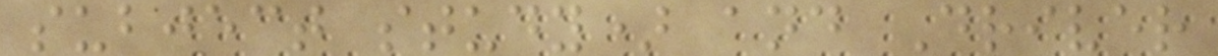subject study) and Driver
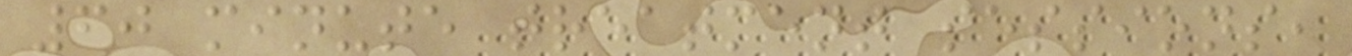60 minute treatment sessions,
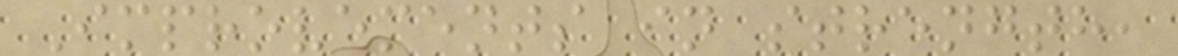Improvements in strength,
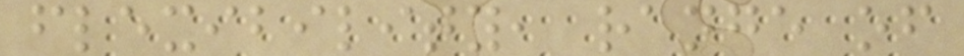flexibility, range of
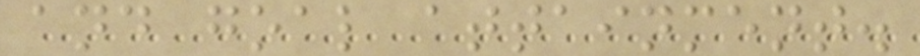and goal attainment.
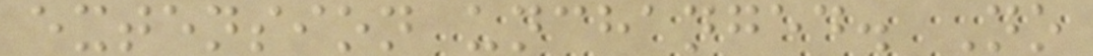extension unchanged. No
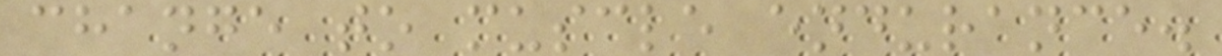change to muscle endurance.
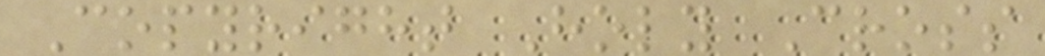Copyright Holy Cross
